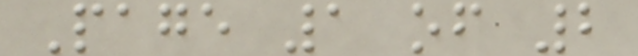Page 1 of 2
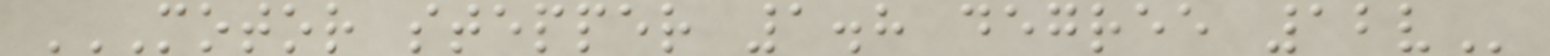MOTOR STEPPER 1.8 DEGREE 12V
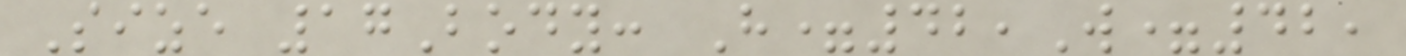Size 17Body: H=42,W=42,
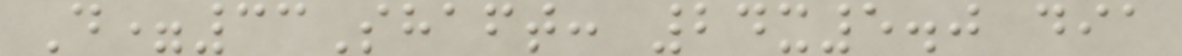D=33Shaft: 24x5.0 dia
